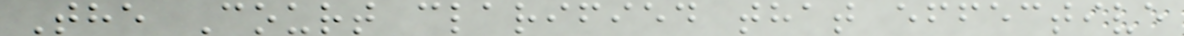The Court clarified that effective
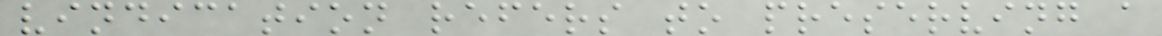vindication refers to preserving a
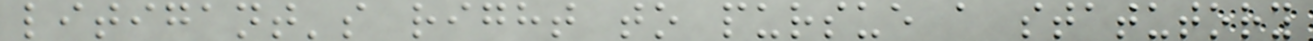litigant's right to pursue a statutory
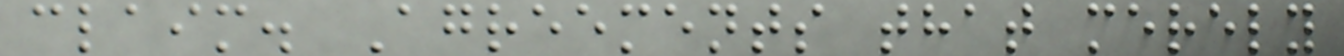claim. Agreements that merely
